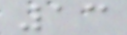13
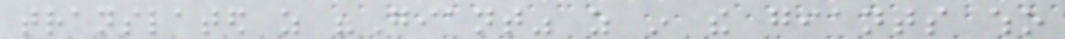translated as "Giant" as in the giants who
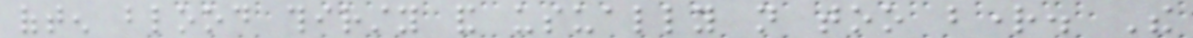often blood thirsty and usually not too bright. The
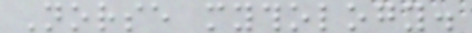Norse mythology.
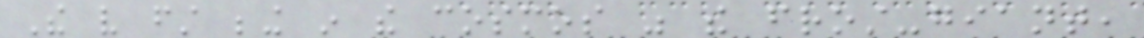The very first being in the cosmos was the frost-giant,
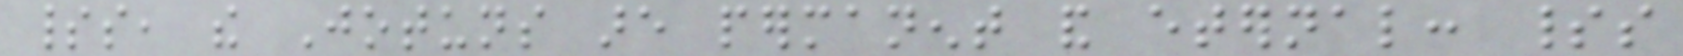spirits, the Jotuns are permanent and eternal: spirits
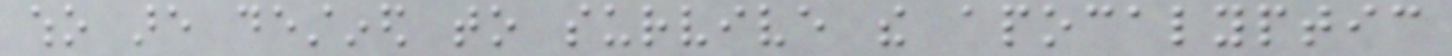who are destined to survive the apocalyptic
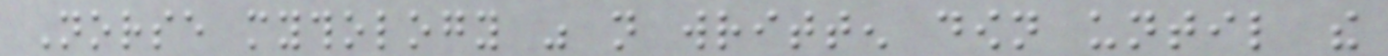Norse mythology was not written down until the
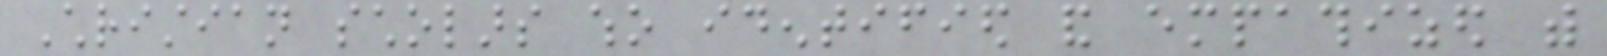Christian scholars who identified and empathized with
